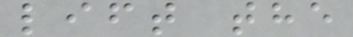lift the
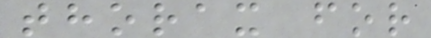thorax for
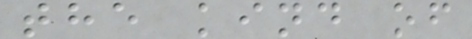the kind of
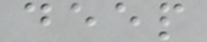deep
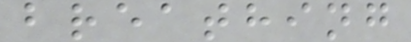breathing
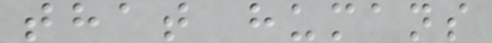that humans
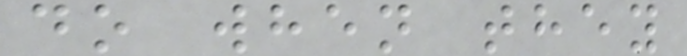do when they
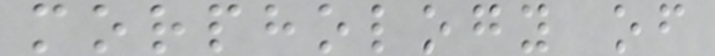morphology of
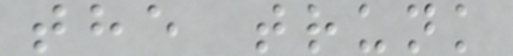the trunk
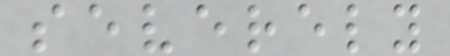severely
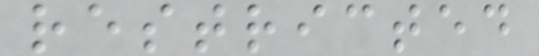restricted
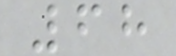68
